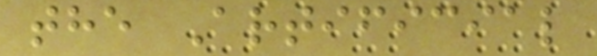the Artificial
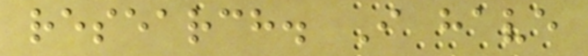research. I have
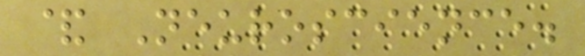& Neuroscience.
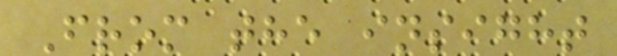From the insight
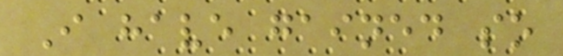I have gained so
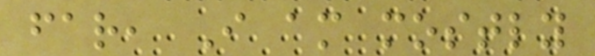far, I am mostly
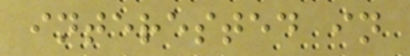interested in
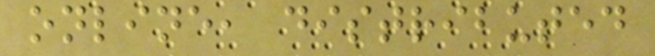online, distributed
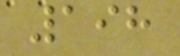198
